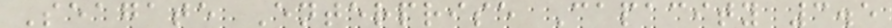Seagate Enterprise Capacity 3.5
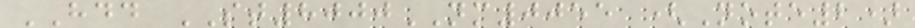HDD ST8000NM0055 (Note2)
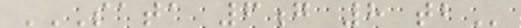SATA 6G 8 TB
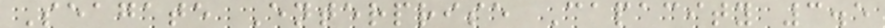Seagate Enterprise Capacity 3.5
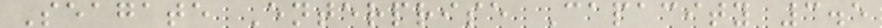Seagate Enterprise Capacity 3.5
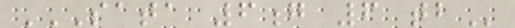SATA 6G 6 TB
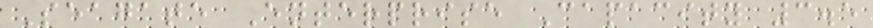Seagate Enterprise Capacity 3.5
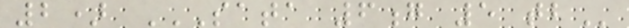2) SATA 6G 5 TB
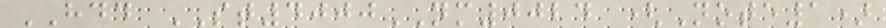HDD ST4000NM0024 (Note1)
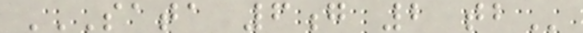SATA 6G 2 TB
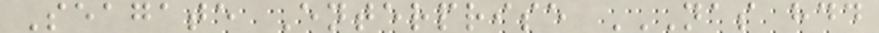Seagate Enterprise NAS HDD
